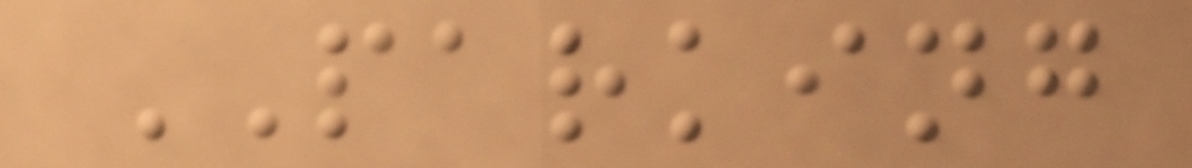PARKING
